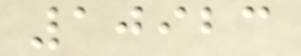10923
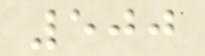500
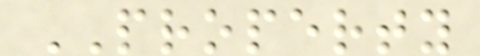PROPERTY
